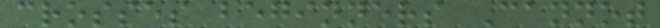crosses beginners Cannot
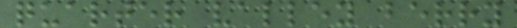quarter valley berry
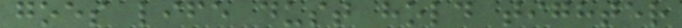goes life dust hold tighter
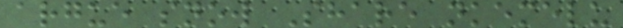argue snow Share nkemelu
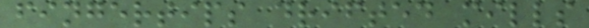fingertips drifted mills
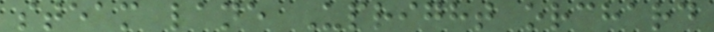steam lane Upright orchard
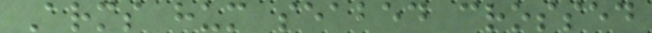Arms hum seabed crossed
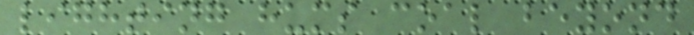lighting hums coal beyond
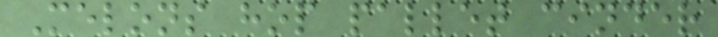Melons hop pallet cinder
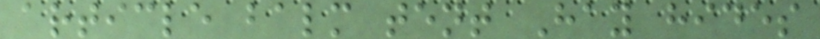article balm tent Hay hides
